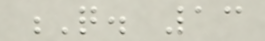Q. 13
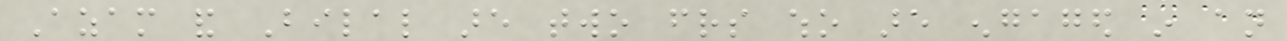Azam and Bilal are two friends who are engaged in an
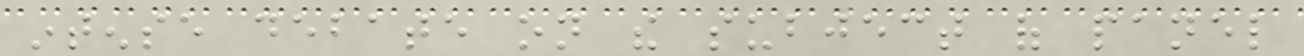intense debate on the subject of panel
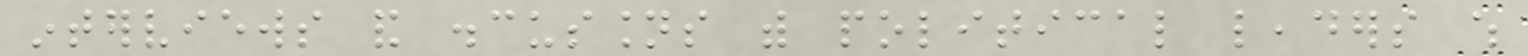interviews and discussions with political leaders which
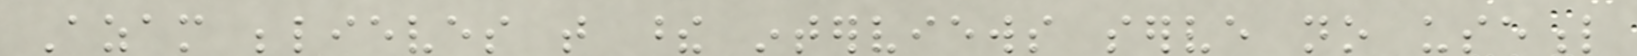Azam believes that these interviews serve no useful
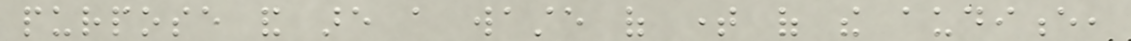purpose and are a waste of time of the audience,
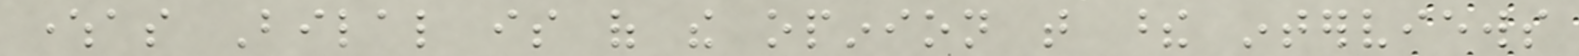whereas Bilal is of the opinion that these interviews
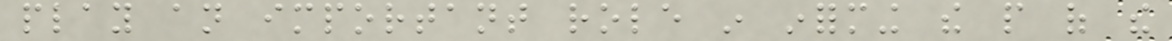play an important role in informing the people of the
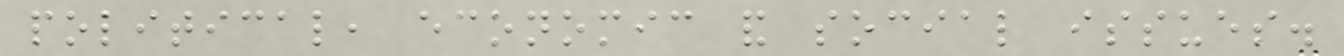political, economic and social issues.
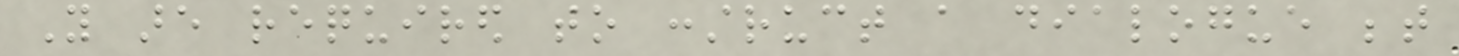You are required to construct a dialogue between
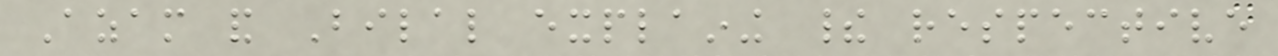Azam and Bilal explaining their respective
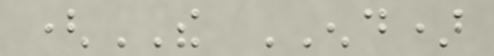(THE END)
